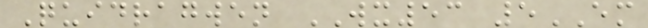Quidragwen WX53 5EM
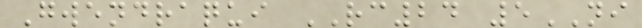Gwendraqui RC24 5NI
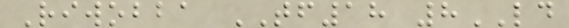Riwobba TF18 8LD
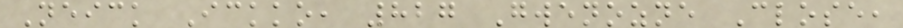Neick Ickko, 827 Gwenozne Close,
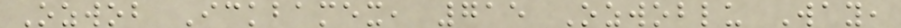Ozwob Ickbamex, 715 Ozwoblu Way,
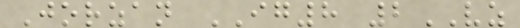Jorzan IG8 2VZ
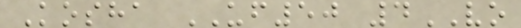Kosha UF50 4VO
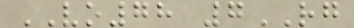VO78 7RG
